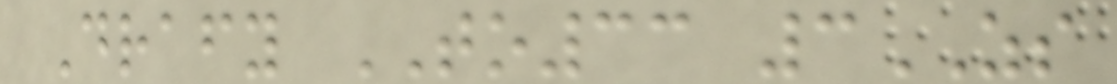Drafy TO33 3ZS
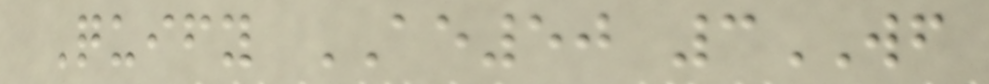Quify AE50 3WF
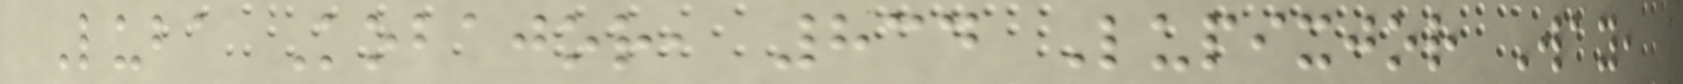Luba Kobajor, 834 Lupixjor Way,
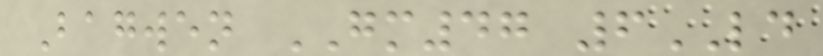Bagwen GM47 6LD
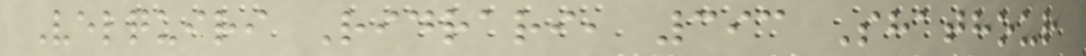Velquiri Ridrari, 393 Shathour
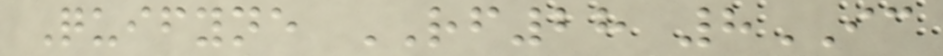Quifyne RF28 8IC
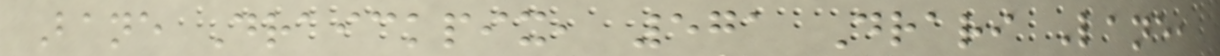Bane Draickpix, 571 Drari Lane,
